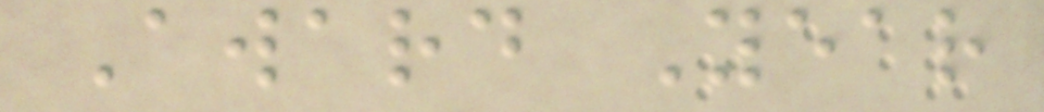Award Year
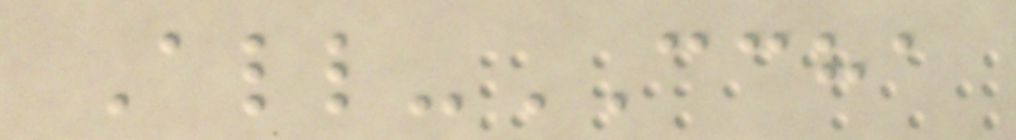All-CCHA
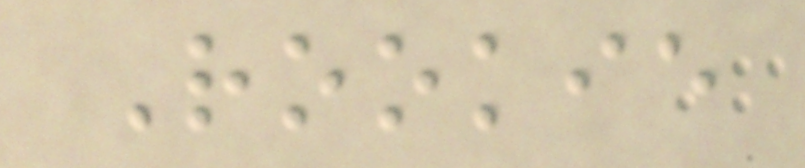Rookie
